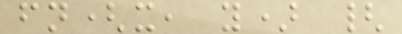fn(x, y) {
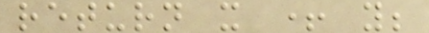return x + y;
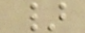}
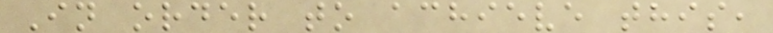In order to achieve this,
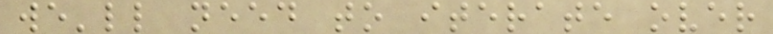we'll need to iterate over
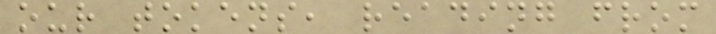our tokens, reading from
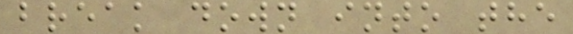break down into the
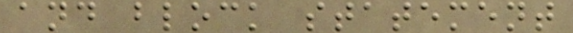and block statement
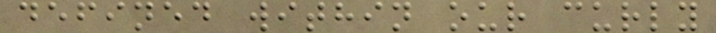defined within our curly
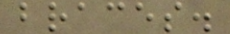braces.
